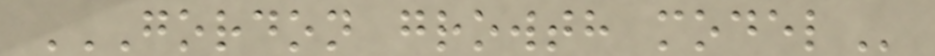GORDON GROWTH MODEL
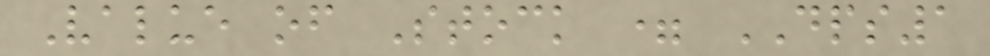Value of Stock = DPS1
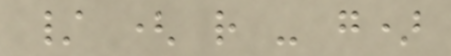/ ( r - g)
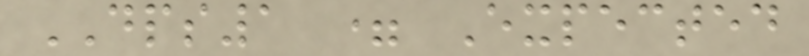DPS1 = Expected
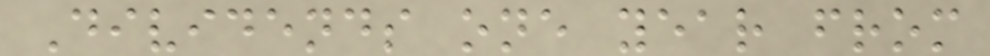Dividends one year from
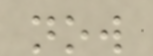now
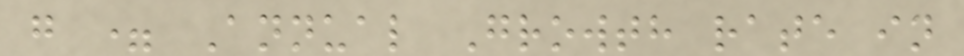g = Annual Growth rate in
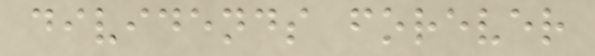dividends forever
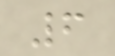6
